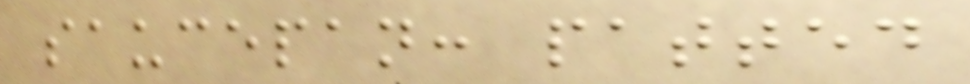saucepan: patted
